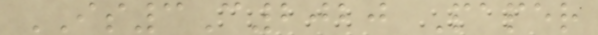IS3C2020 Paper
